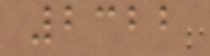2322
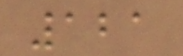121
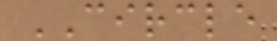CIRCLE
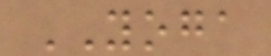YOGA
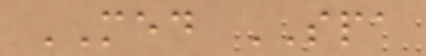MED SPA
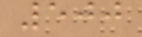500
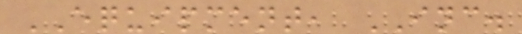EQUIPMENT, INC.
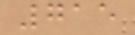715
